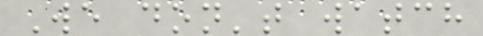We don't watch
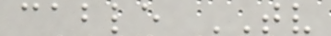cable TV
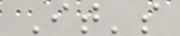It's
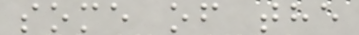some of the
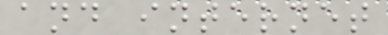and internet
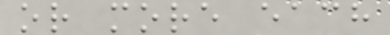or more each
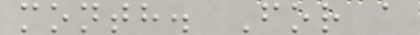month. For a
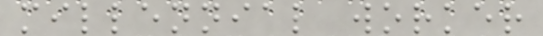millennial worker
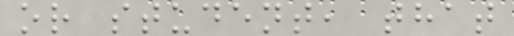or student, that
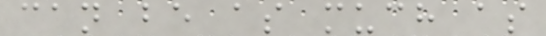can be as much as
